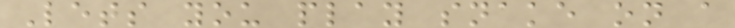Lets you play snake on a
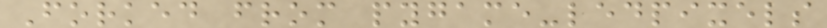Forked from pygame-ledpixels
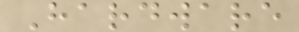Hardware
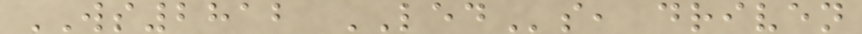WS2812 LEDs, driven
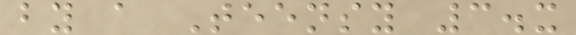by a Teensy 3.x
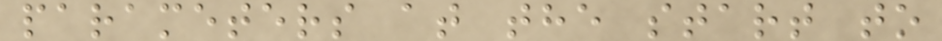parameters at the start to
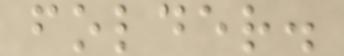folder.
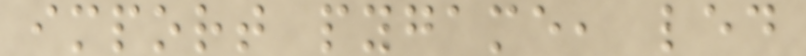import pygame, led
